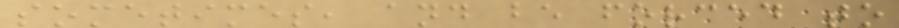sometimes, and be forced to
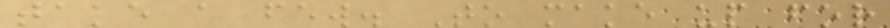take a few. To make up for
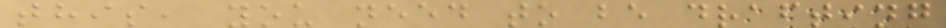this, you need to be drafting
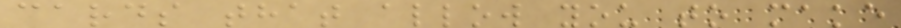cards that allow you to make
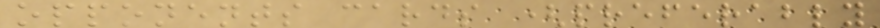opponents cards (preferably
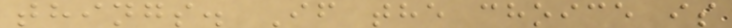things. If the choice is
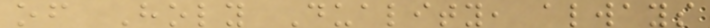of Holy Duality, always
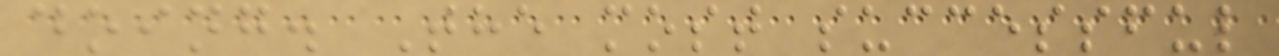doing. The most successful
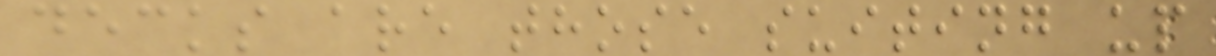decks are those suiting up
